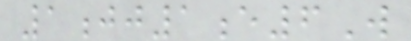1jj1e6W
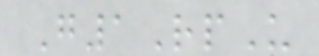G1RpU
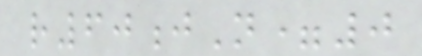r60jN=0
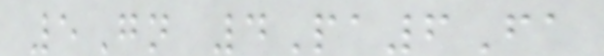5Gn 4Pa6Fa
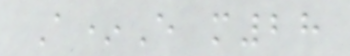A*E m28
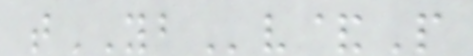tYBv&P
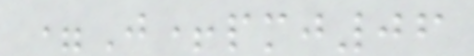=J+pmj06
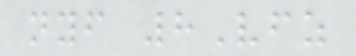nyf 8Vfz
